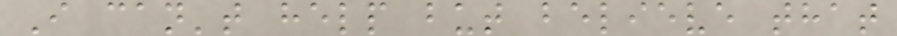I can't help but believe that
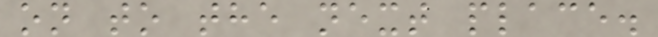on to the next place.
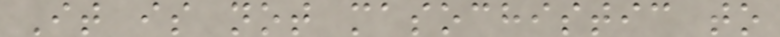It is not masochistic to
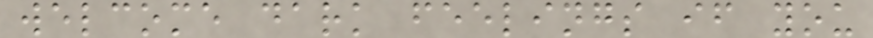welcome dark feelings if you
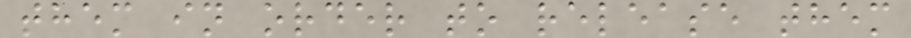them in order to release them
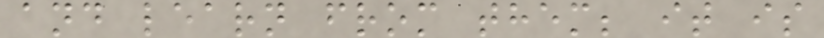and learn from them; it is
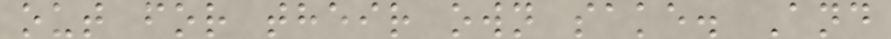out for their own sake. And
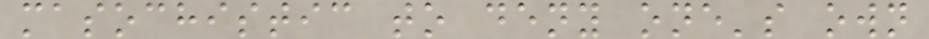masochistic to deny one's own
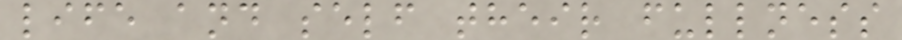life and self their fullness
